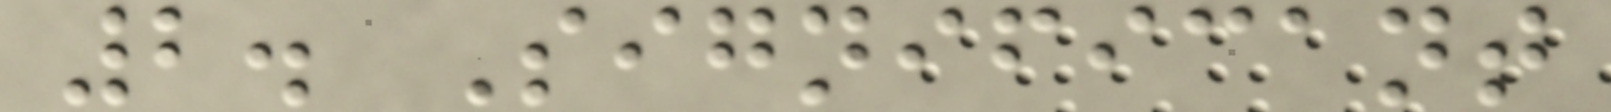2. Significant
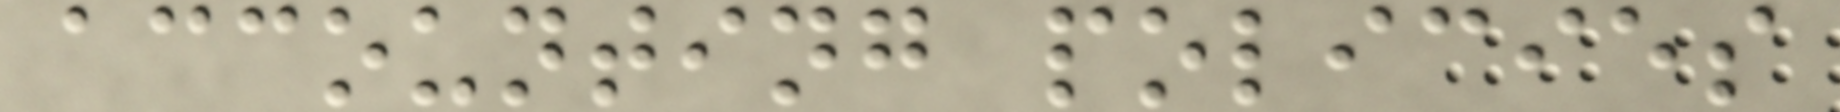accounting policies
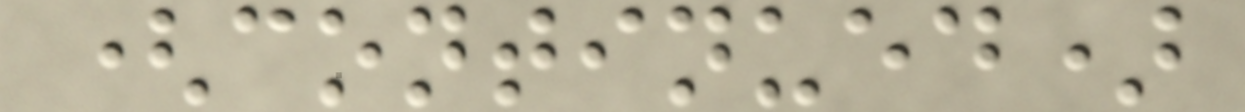(continued)
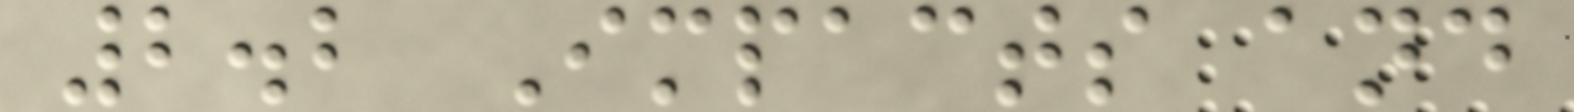2.2 Impacts and
